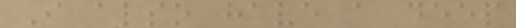I also have a deep
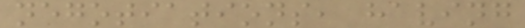negotiations, having
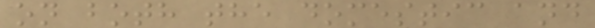on both the domestic and
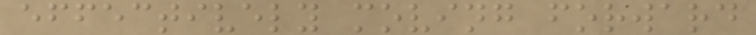effectively moving forward
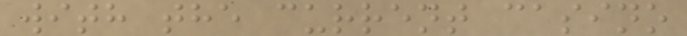with the current casino
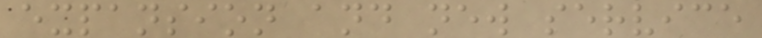expansion and new service
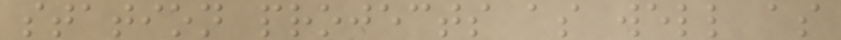station projects as well as
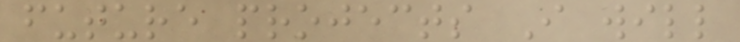future projects I will
